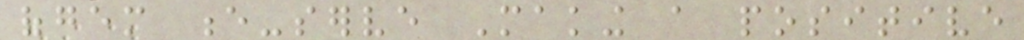ofgem e-serve Making a positive
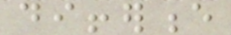difference
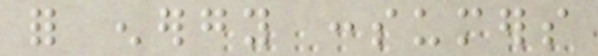for energy consumers
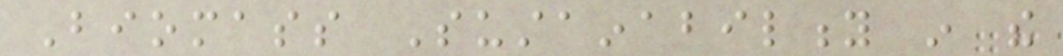Biomass Sustainability in the
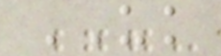UK
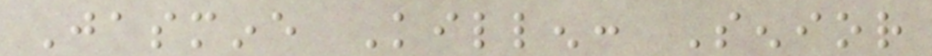Jasmine Killen: Senior
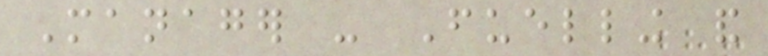Manager - Fuelling and
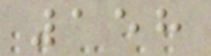158
